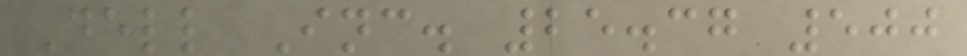Dell Inc. 25.37 500
